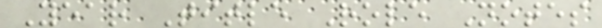Year Title Role Notes
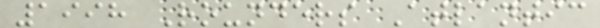1998 Rounders Atlantic
